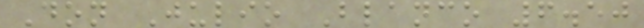Don Julio Blanco 6.50
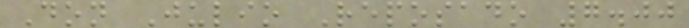Don Julio Reposado 7.00
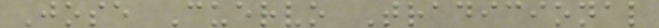Jose Cuervo Tradicional
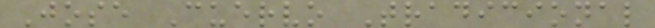Jose Cuervo Tradicional
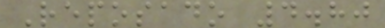Reposado 4.80
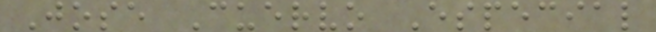Jose Cuervo Especial
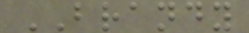BRANDY
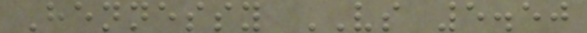Hennessy VS 5.50
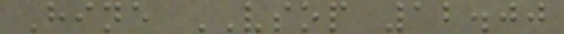Hine VSOP 12.00
